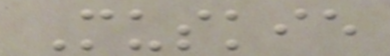Muskie
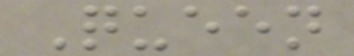Queen
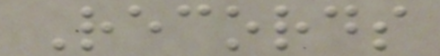Records
